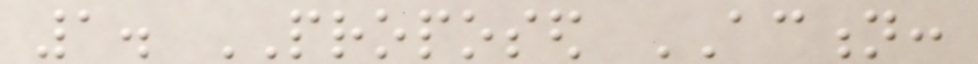1. PROPOSED ACTION:
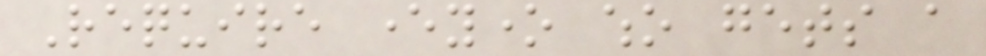Require everyone who gets a
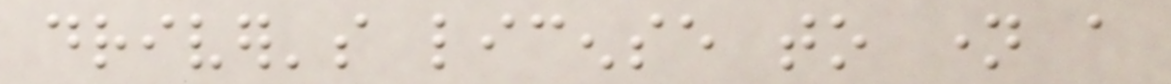driver's license to name a
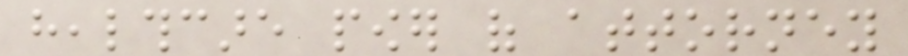healthcare power of attorney
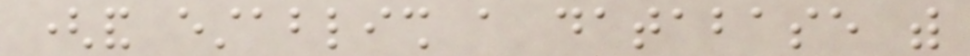(and establish a database with
